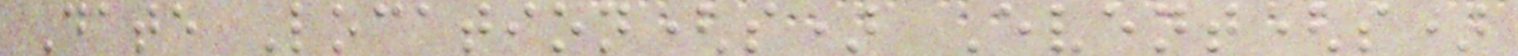Date Location(s) Event(s)
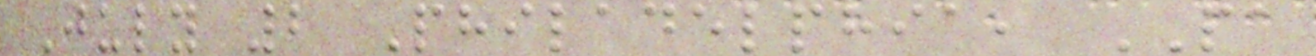July 2 Philadelphia, PA
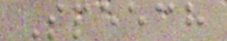Speech
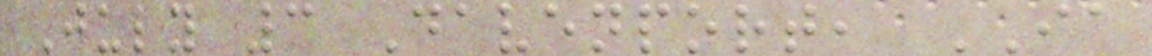July 3 Davenport, IA
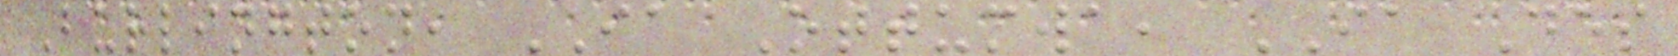Burlington, IA Ottumwa, IA Des
